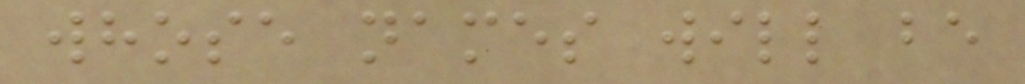whose names will be
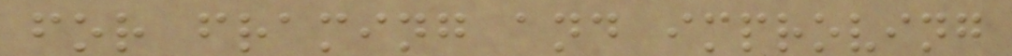for framing and improving
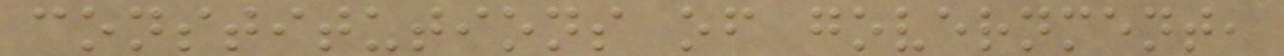constitutions of government,
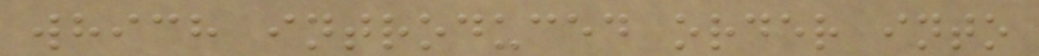which introduced order into
